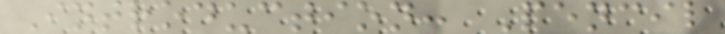Introduction: Pencil
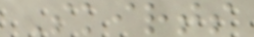Skirts
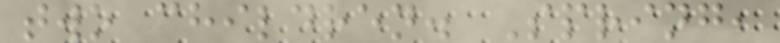two children. Spring,
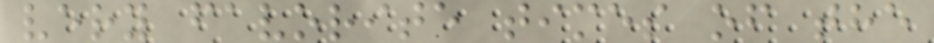very favorite times of the
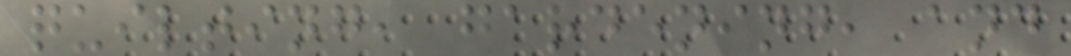quilting, gardening, and
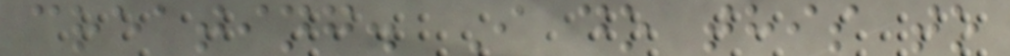creating. I do this to
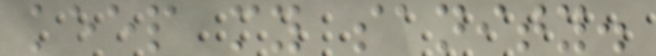keep my sanity.
